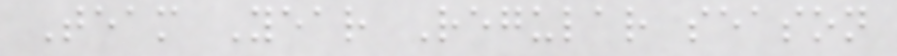Team Year Regular season
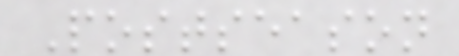Postseason
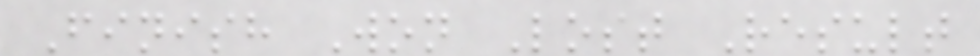Finish Won Lost Result
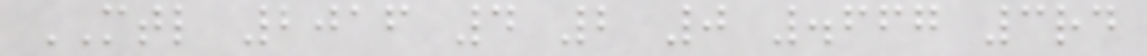MTL 2016 4 2 0 .667 3rd
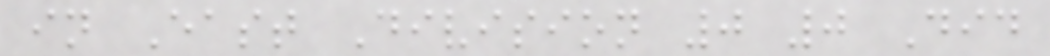in East Division 0 0 Did
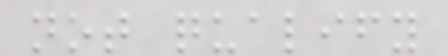not qualify
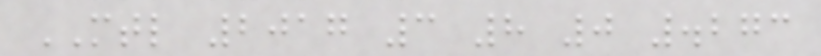MTL 2017 3 8 0 .273
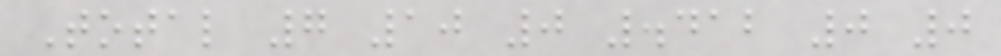Total 7 10 0 .412 0 0
